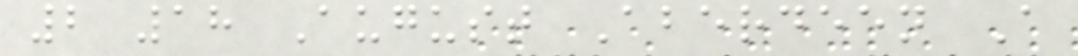2 18 August Aberdeen A
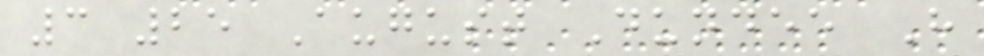3 25 August Dundee H
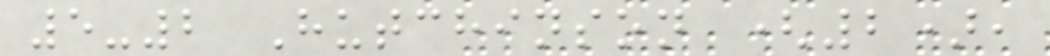5-2 Hutchinson (2),
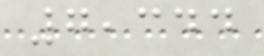7,344
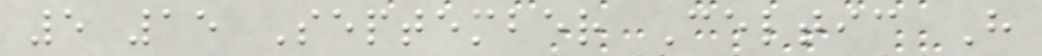5 15 September Celtic H
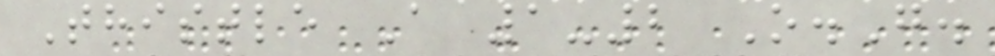Thistle A 1-2 O.G.
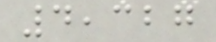4,327
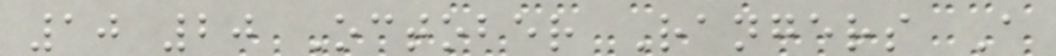10 20 October Rangers A
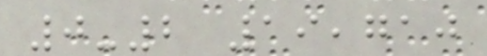0-2 19,710
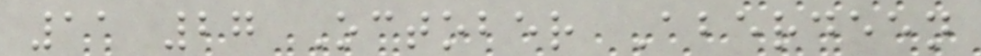11 27 October Aberdeen
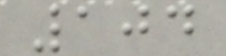104
